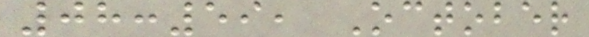08:59, October
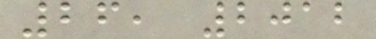26, 2012
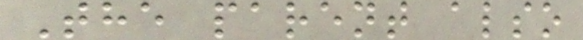The parent also
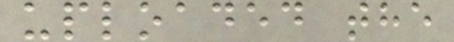uploaded the
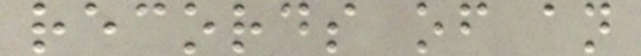records of an
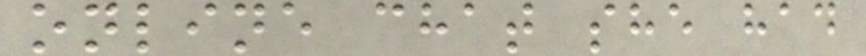online chat she had
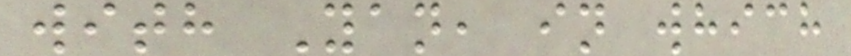with Yan, in which
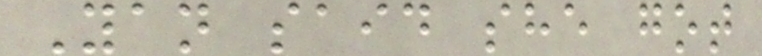Yan said she got
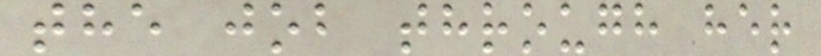the job through her
